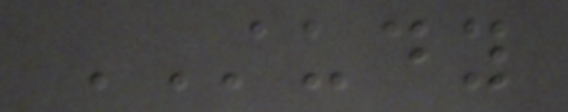STUDY
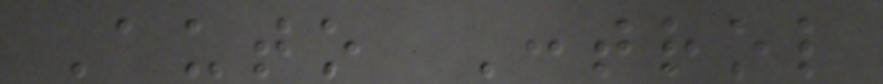Auto Control
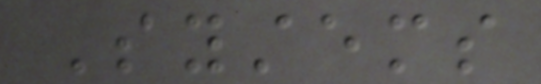Systems
